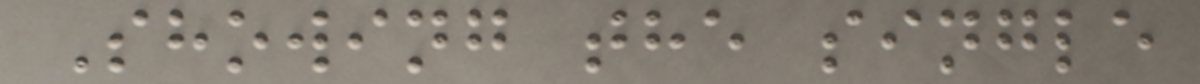Showing the single
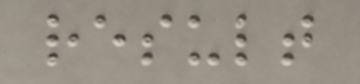result
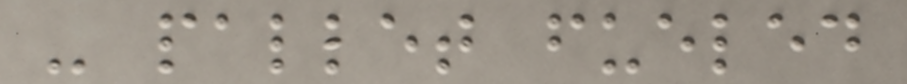- pallet fueled
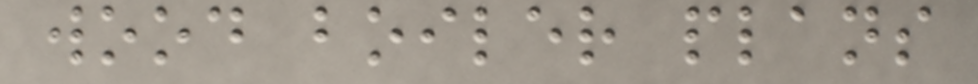wood boiler plans
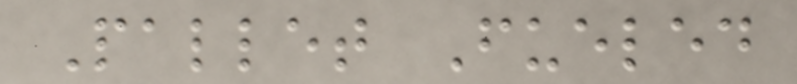Pallet Fueled
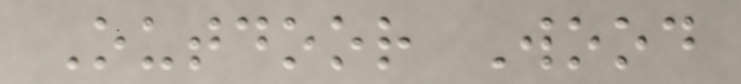Outdoor Wood
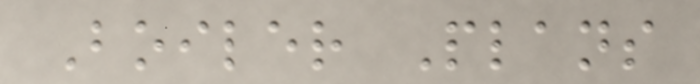Boiler Plans
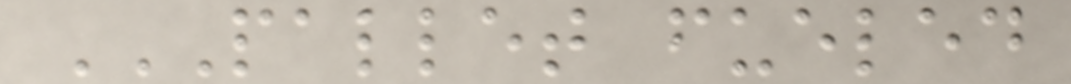PALLET FUELED
